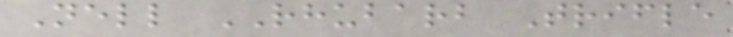Nell RHUBARB Trifle
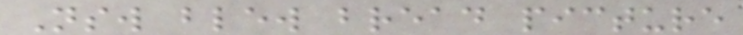Nsw blew bread picture
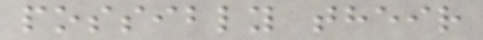possibly their
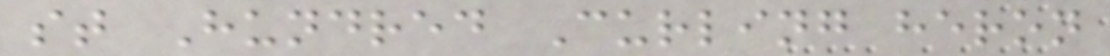st Hundred Curling heron
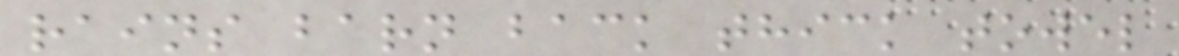rains barn back thick towel
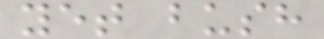yet bush
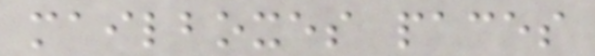mailboxes paces
